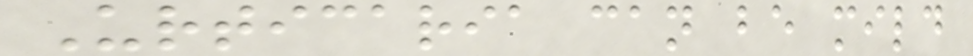Urticaria can be mild
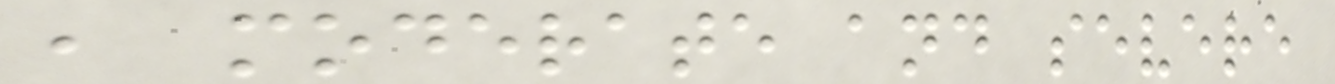, moderate and severe
